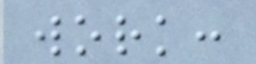work:
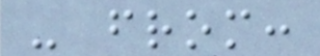- from:
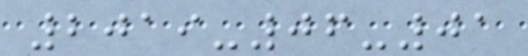2019-06-01
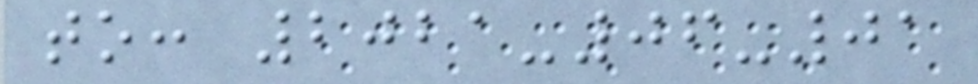to: 2021-06-01
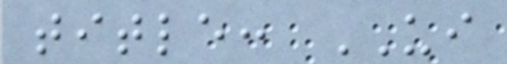title: UI
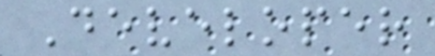Developer
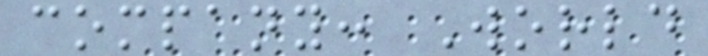company: World
